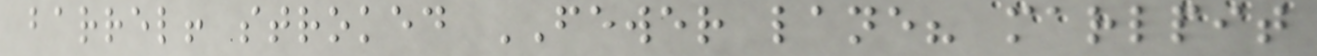barrel! stroked FEWER lane? marlpit
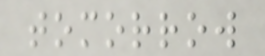tomorrow
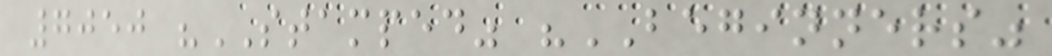7050 "STAMPED" "BEGINNERS"
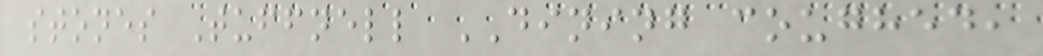stones Tuffnell DINING coughed,
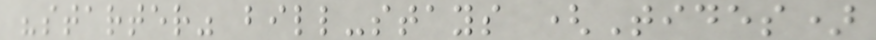"starter" bill-stays (Tides)
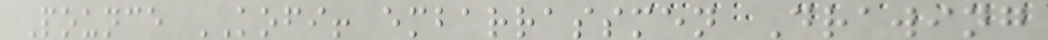Pounce KOFI! embarrassmen Drawing
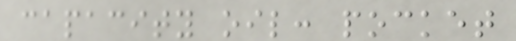capacity oil: pocket
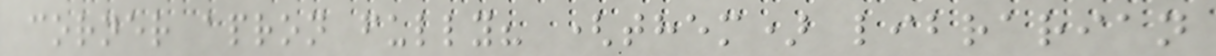corner apron fully? (them) librarian
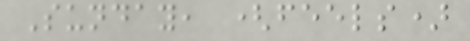Sunday, (feels)
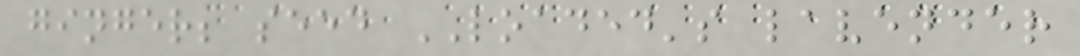ginger; seed LOADED's lavender
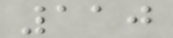110
